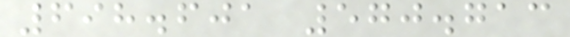698.601 570.713
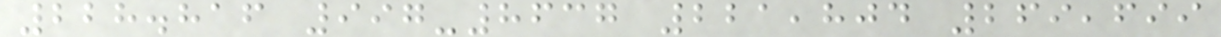228.816 997-8637 221,804 269,699
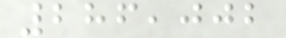286,002
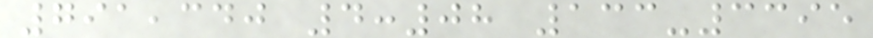791,340 4:08 133-3395
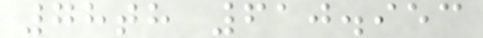78th 610.953
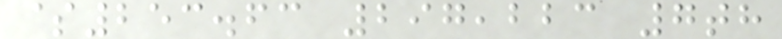$253.63 297,223 7th
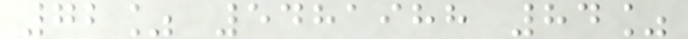72% 5481988 84%
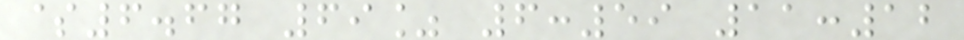$6.67 69% 6:59 11:12
